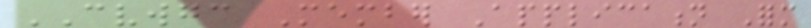CVWGC Member Application Form
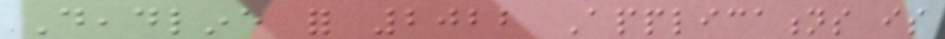Deadline for 2022 Applications is
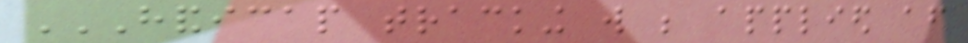HANDICAP TRACKING WILL BE APPLIED AFTER
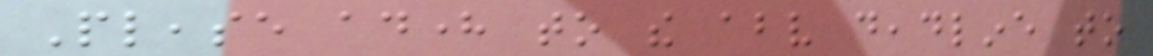Please adhere to the above deadline to
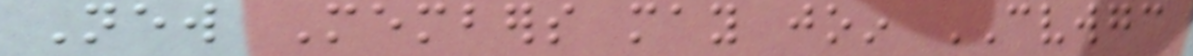New Members may join CVWGC
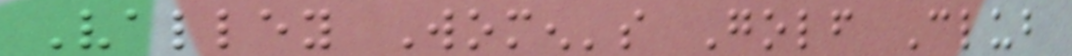Valley Women's Golf Club
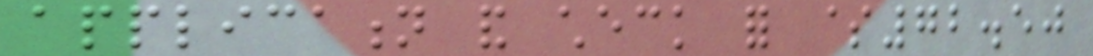application and check for $72.50
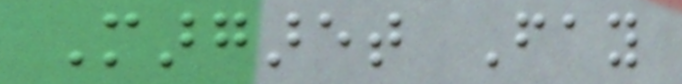Margaret Fay
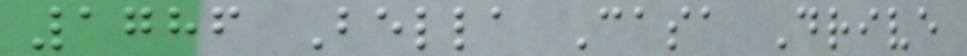1786 Bella Casa Drive
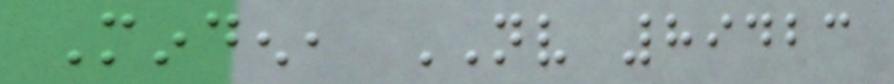Minden, NV 89423
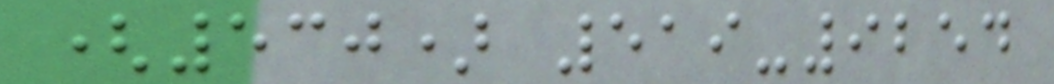(530) 519-9254
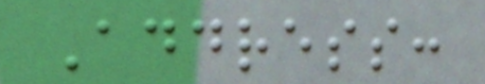Address:
